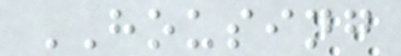HOUSING
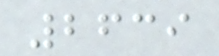2639
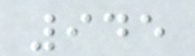945
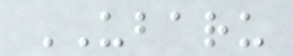UBARU
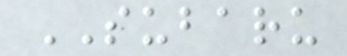SUBARU
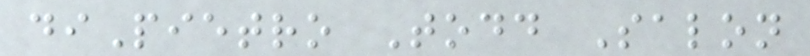diPietro Todd Salon
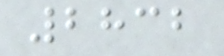2832
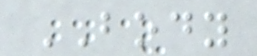BODY
